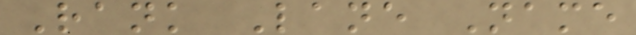Rank Lane Name
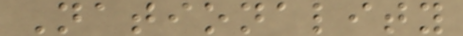Nationality
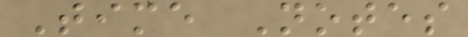Time Notes
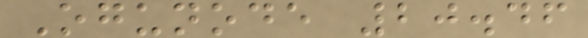Ogunode 20.46
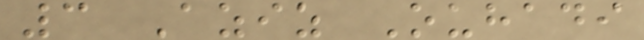3 Aziz Ouhadi
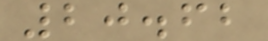20.62
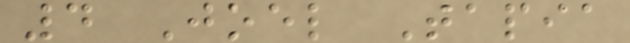4 Joel Tapia
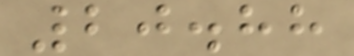20.88
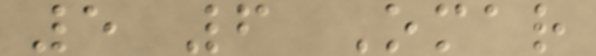5 6 Omar
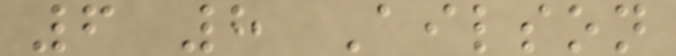6 8 Ailson
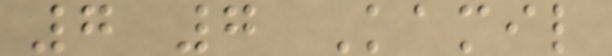7 7 Kamil
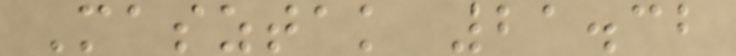Masztak 21.32
